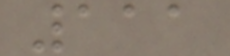111
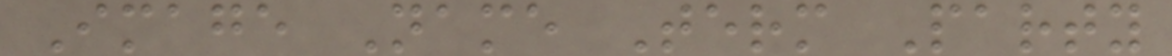Image Name Term Party
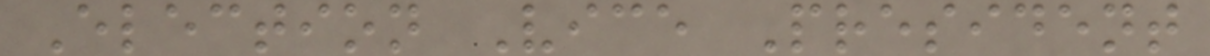Election Vice President
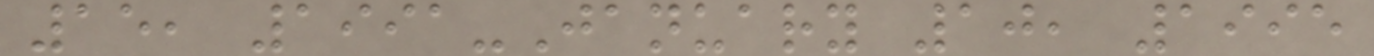15, 1991-January 10, 1995
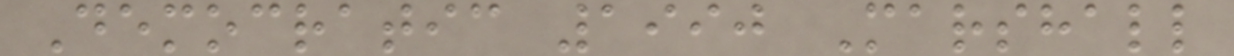Democratic 1990 Marshall
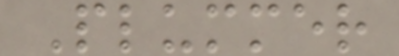Plummer
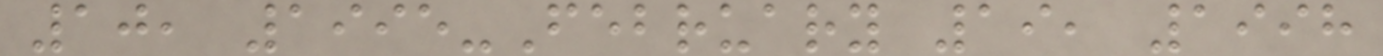10, 1995-February 19, 1998
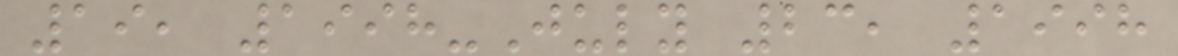19, 1998-July 23, 1998
